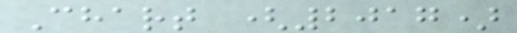Chart (2017)
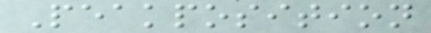Peakposition
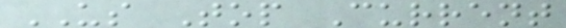US Top Current
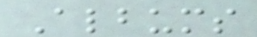Albums
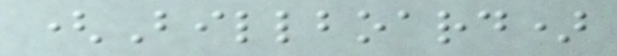(Billboard)
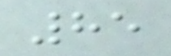85
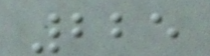225
